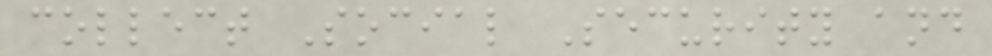collect Social Security and
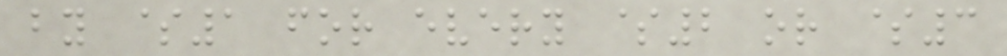by $1 for every $2 or $3
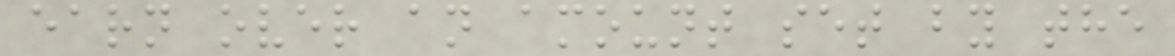earn over an amount set by the
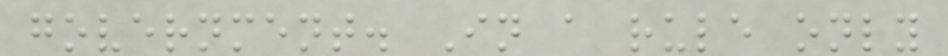government. In a rule only
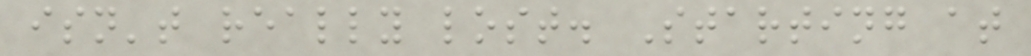isn't really lost. Starting at
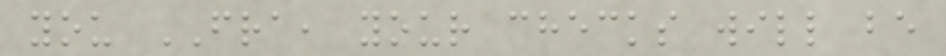you FRA, your checks will be
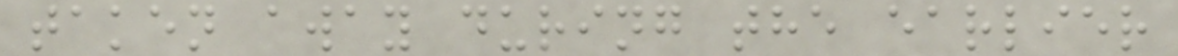taken away during the earlier
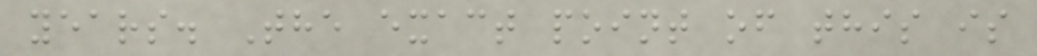years. The exact point of this is
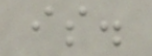is.
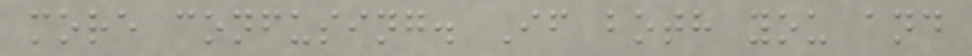more confusing. If both you and
